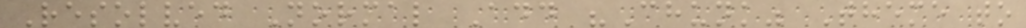Resolved Normal Add "Chunk" Theme to
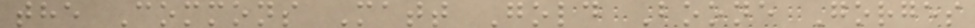the Commons Matt Gold Boone Gorges
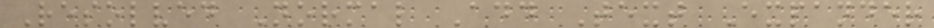Resolved Normal Add Text Expander
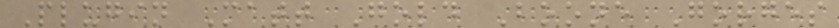Plugin Matt Gold Boone Gorges
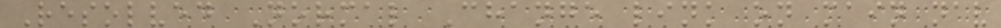Resolved Normal Change link on main nav
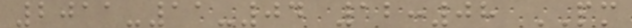2011-11-04 12:08 PM
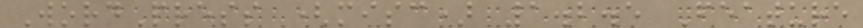WordPress (misc) 1.2.5 Feature
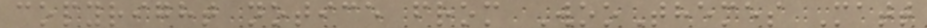copyright notice from WooThemes Matt
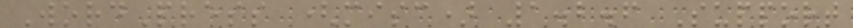WordPress (misc) 1.2.6 Support
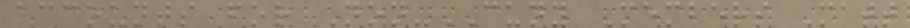accounts for Non-CUNY Members Matt
